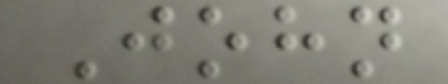John
